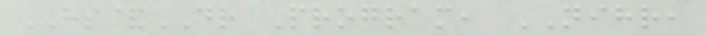HS&DR Program, NIHR,
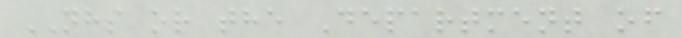NHS or the Department of
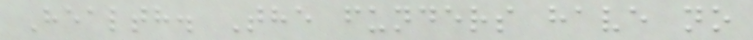Health. The funders have no
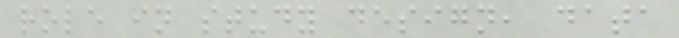role in study design, data
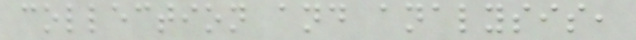collection and analysis,
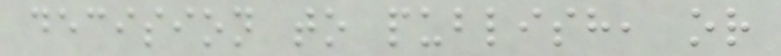decision to publish, or
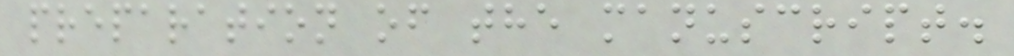preparation of the manuscript.
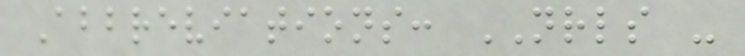Abbreviations: NRLS -
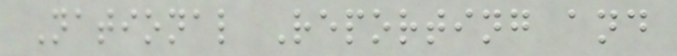National Reporting and
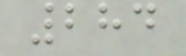284
